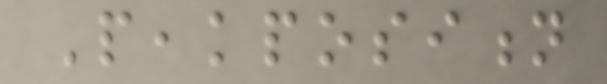Peakposition
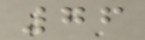76
